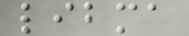libma
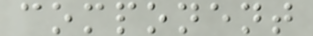component
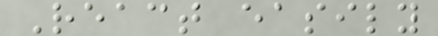React easily
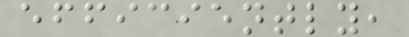efficiently,
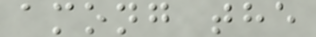among the
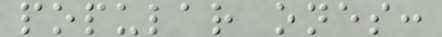popular ones:
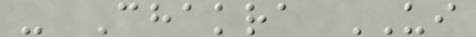- Chakra UI
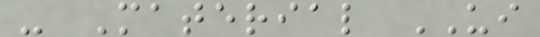- Material UI
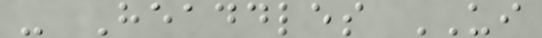- Headdles UI
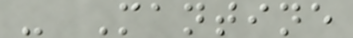- Mantine
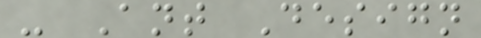- Ant Design
